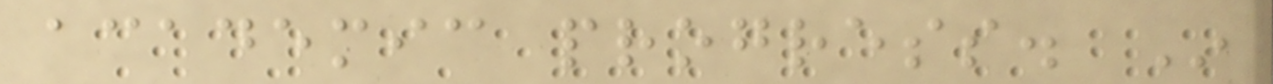academic progress. In
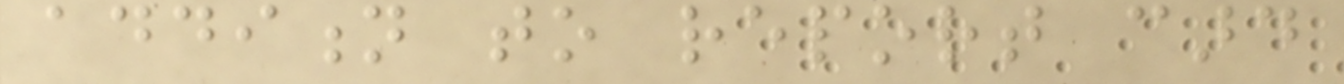addition to report card
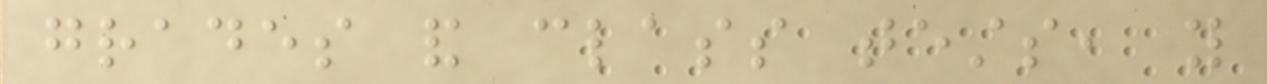grades and class tests, you
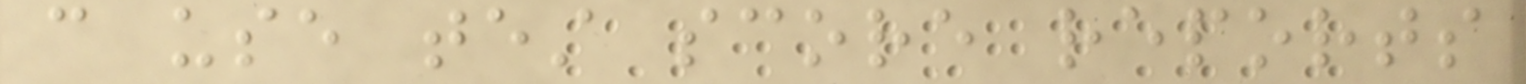can use test score reports
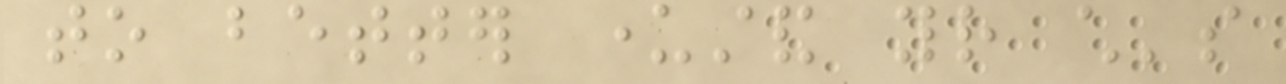to better understand your child's
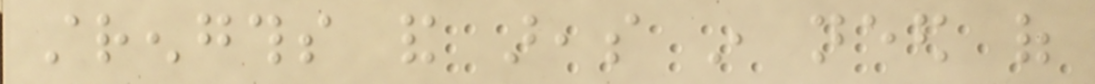strengths and areas in need of
